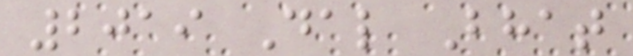2019 Dal Bhat
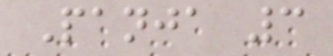Panja 3
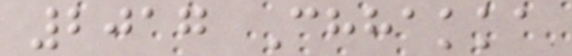2017 Chhakka
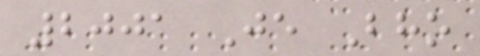2001 Je Bho
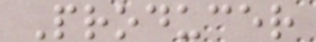Producer
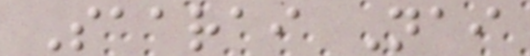Saarai Nai
